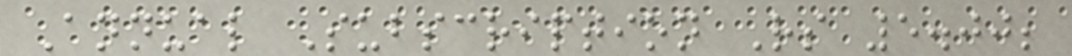Annual Subscription Rs 5.00;
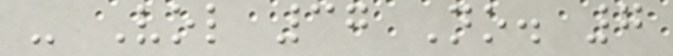- Vol 37 No. 7
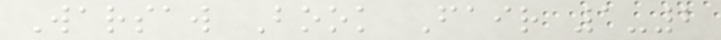Warsaw Book Fair 1-2
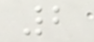2
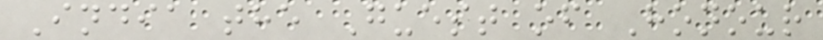India the Guest of Honour
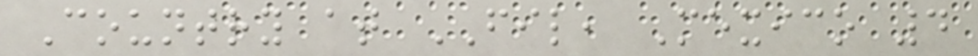Country at FIL, Mexico 4
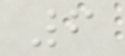6
